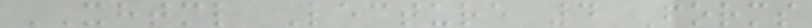XHTML Lecture 4 Forms
